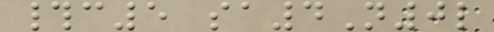#c5 sa4N0l
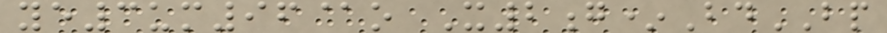ye3um96@o X2g*BdBP
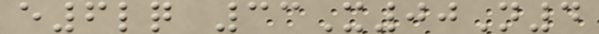e6lq 33X00N4
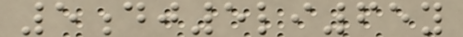5dj5li65y
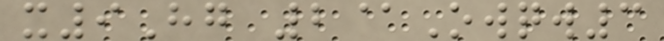x9Hg 2@Owqw3
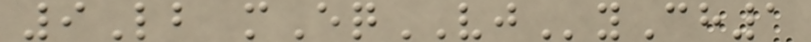9Lb mEqVJyCh1
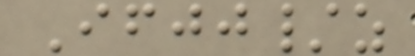Ifjj/z
